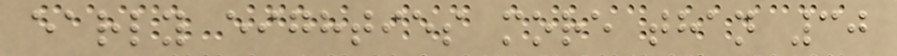early eighties more than 30
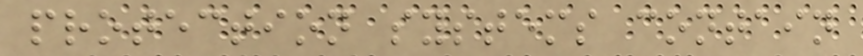protection systems contain
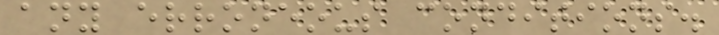any erroneous conditions.
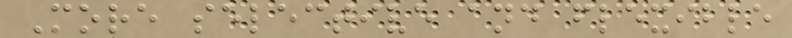More selective and flexible
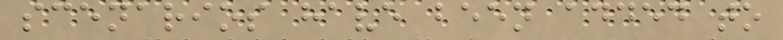scenarios have been added to
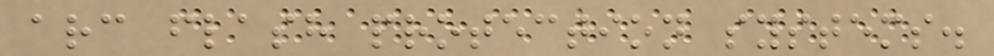arc flash protection systems.
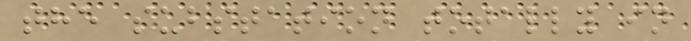the substation totally in
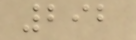292
